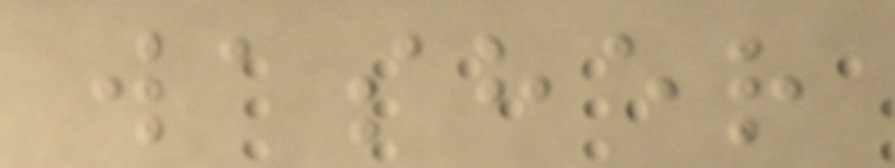washer
